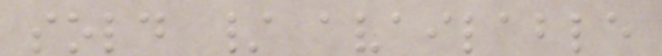sold / available
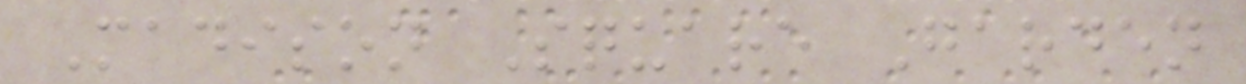Madison Square Garden
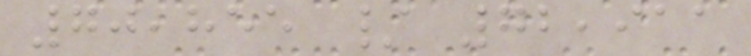70,855 / 72,911
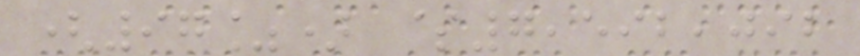(97%) $7,592,092
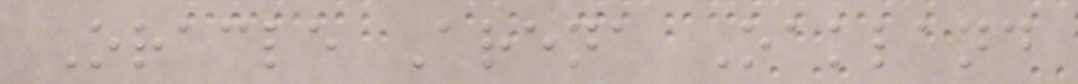Oracle Arena Oakland
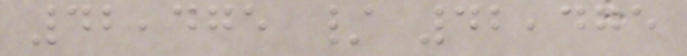42,475 / 42,475
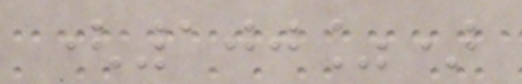(100%)
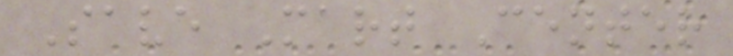Save Mart Center
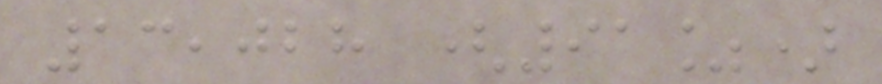13,028 (91%)
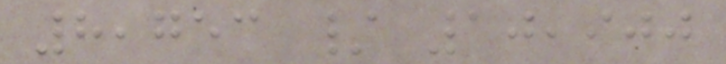8,753 / 10,900
